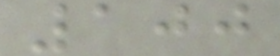100
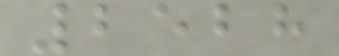2528
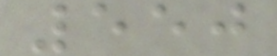550
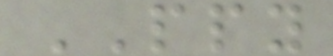PPY
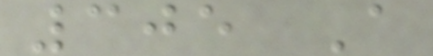305 A
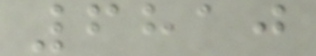6810
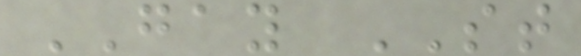GAY ST
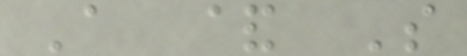A & S
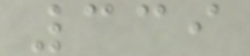339
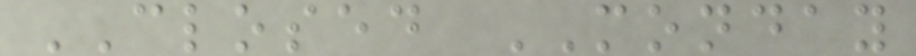CLOSED MONDAY
